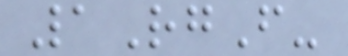1RgF-
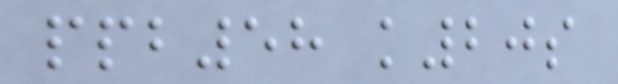ppb58 k20s
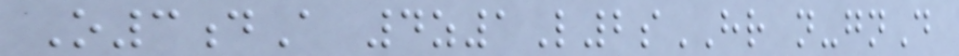O3dA 4z1L2sHR n-gnD
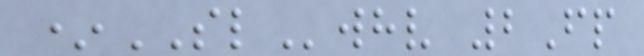*SLwhv 2Fp
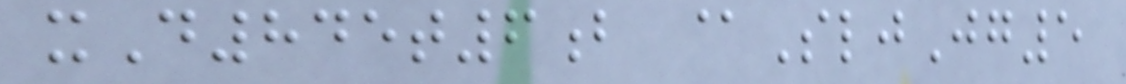xD845t6b @SljJg5
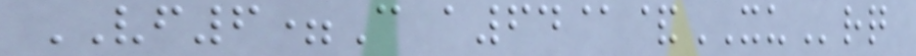VF6=C a64@&XUrq
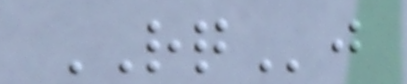RQj
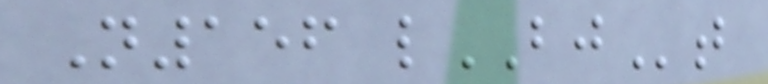N156 lBJt
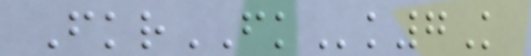FkrFKk7K
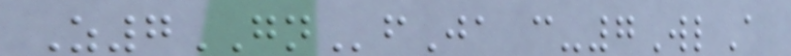Z7GNfJa c-7WlA
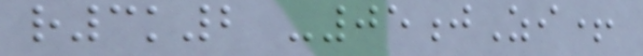r3k2 -05jZi+
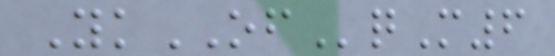YkOFqM6
